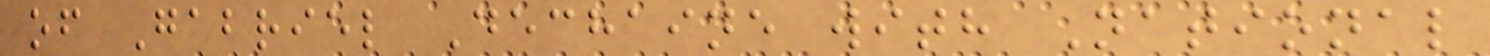of Gabriel Dechaine with National
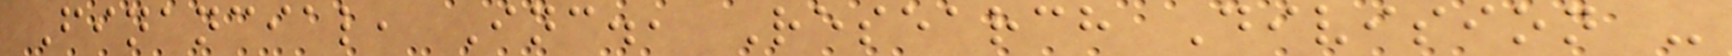Financial, Inc., Research Division -
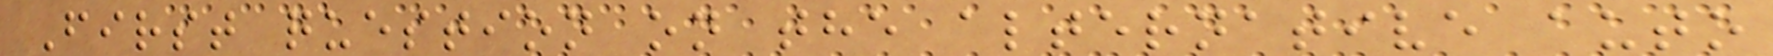First question on the alternative auto
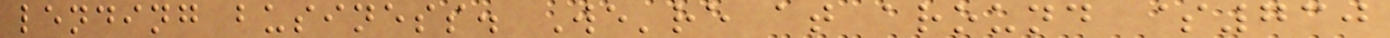lending business. We're at around $730
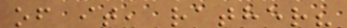of it, rather?
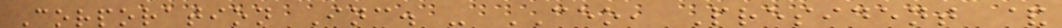Corporation Inc. - CEO, President &
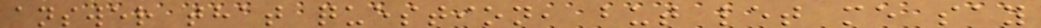answer that question, but let me say
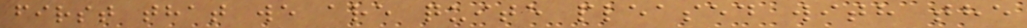first that we are quite pleased with the
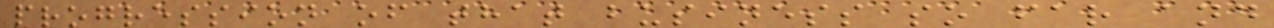progression of that business so far and
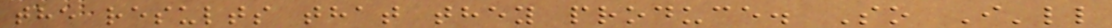the results that they produce. So I'll
